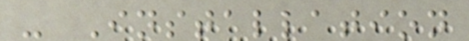- Installation
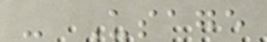- Usage
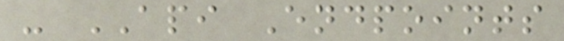- API Endpoints
